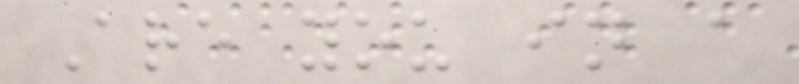Are you in a
